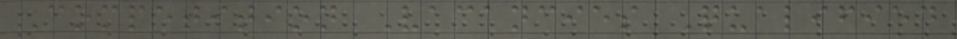Competition Vacancies Qualified
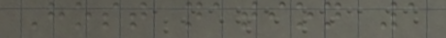Host nation 1
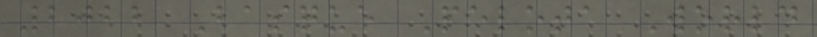2022 Basque Pelota World
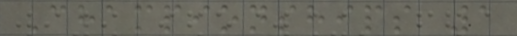Championships 1
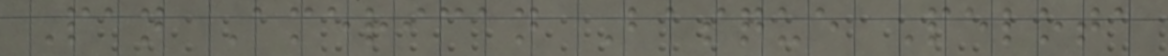Pan American Basque Pelota
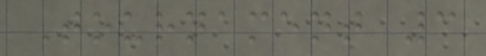Tournament 3
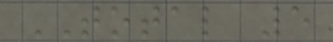TOTAL 5
